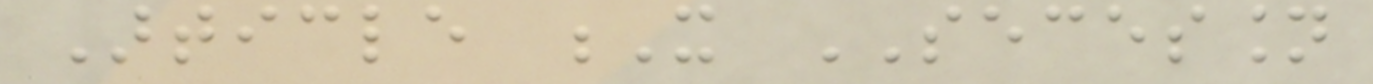Article X SECESSION
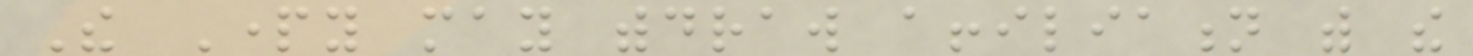The Party may withdraw affiliation with the
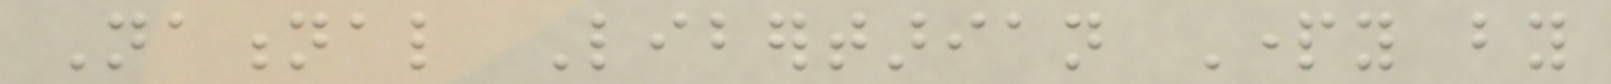National Libertarian Party by
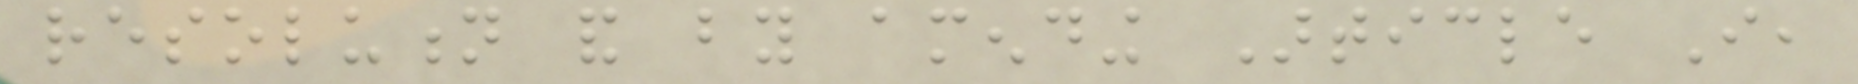resolution and by amending Article I,
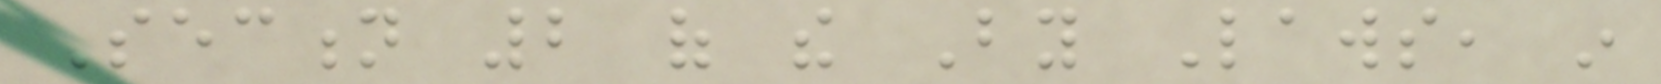Section 2 of the By Laws, in
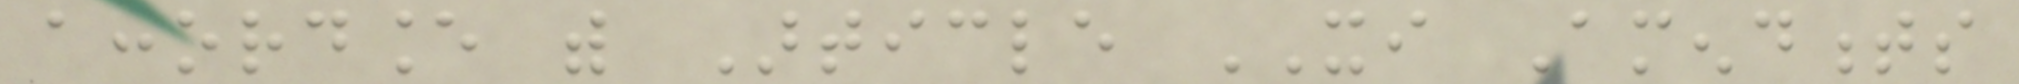accordance with Article XI Amendments
